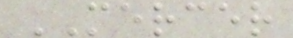MERCER
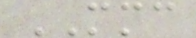MMC
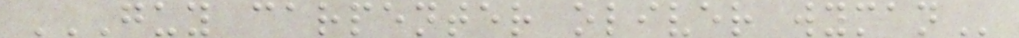GUY CARPENTER OLIVER WYMAN
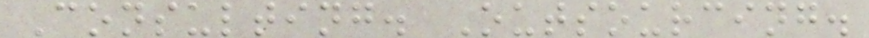Consulting. Outsourcing.
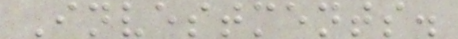Investments.
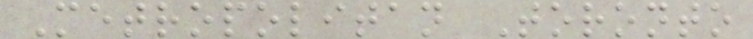Metropolitan Toronto
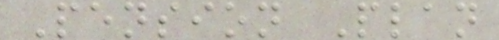Pension Plan
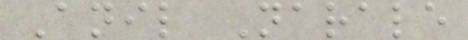Anil Narale
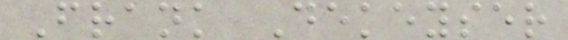Frank Dekeyser
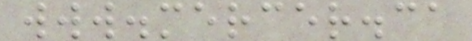www.mercer.ca
